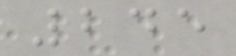245
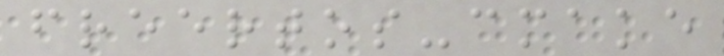freertos-cmake
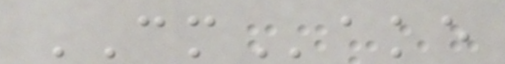CMake
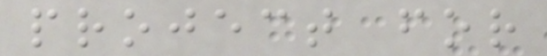project for
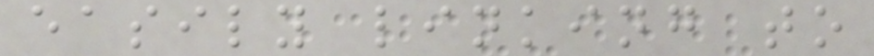easily linking to
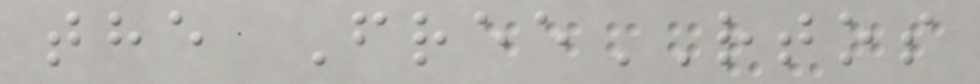the FreeRTOS
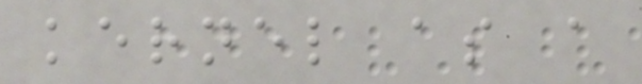kernel as a
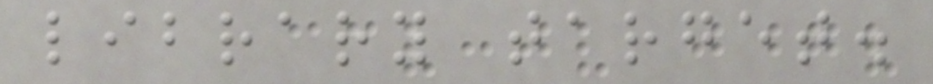library target.
